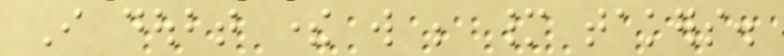I doubt there will be many takers.
